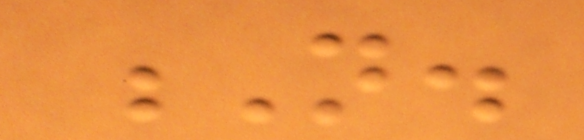N.
